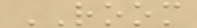ROOM
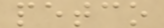petco
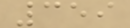359
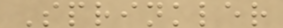Sprinkler
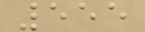555
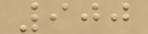900
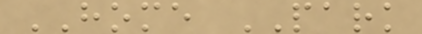HOME PARK
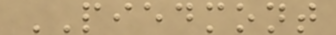PIEDMONT
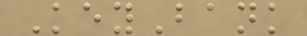KeyBank
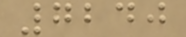7240
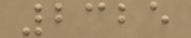2325
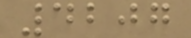4207
